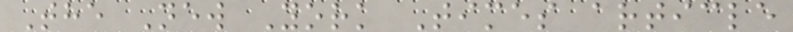The New York Times article
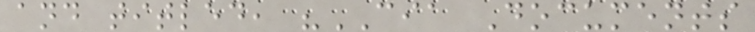and titled, "CIA Documents
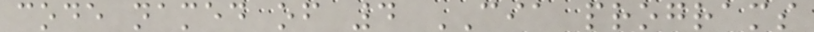code named of 4 CIA programs
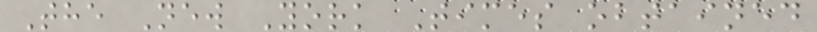The New York Times obtained
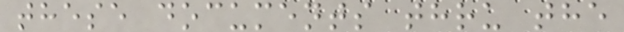these documents thru the
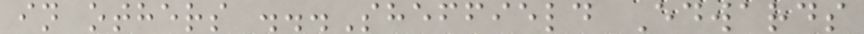in others ...Sheffield Edwards
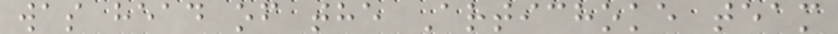was head of the Artichoke team
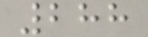288
